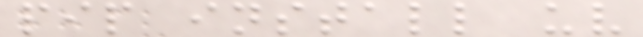pip install uv
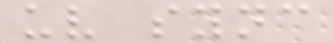uv sync
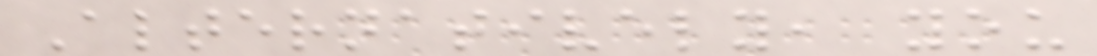Alternatively, you
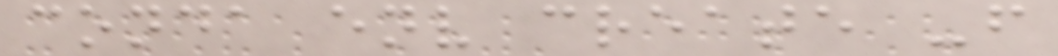conda env create -f
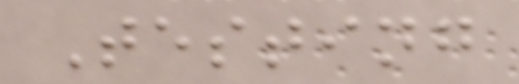Testing
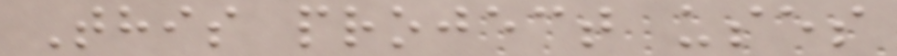This project uses
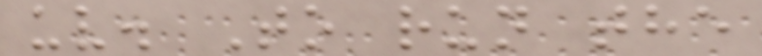uv. To run the
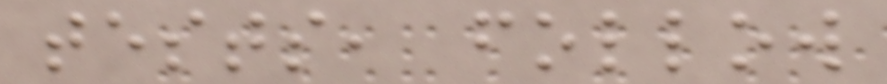tests, follow
